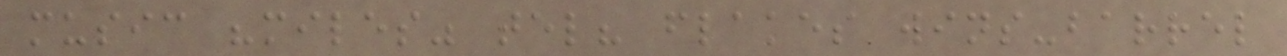music "miles" tel? flakes wins-barrel
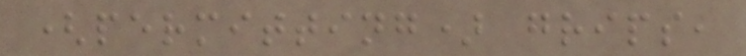(permitting) grips,
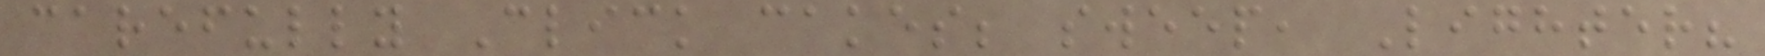carefully Click cakes; sweep, Lighter?
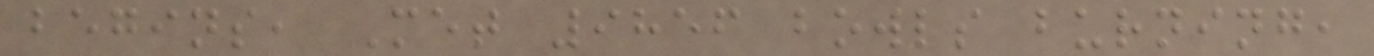begins, Met 9856 bowls burning,
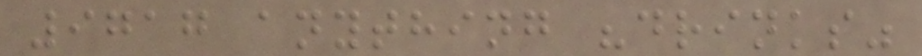9717 anything "drinks"
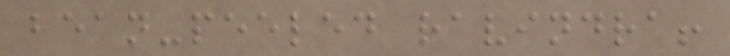bean-peeled ravindra!
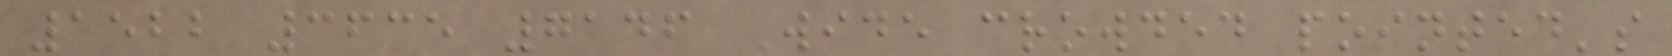1522 3635 7146 Wide crowded pointed's
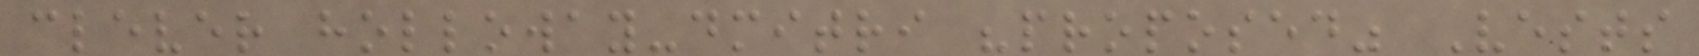clever holloway-dmitri "proposed" Vests
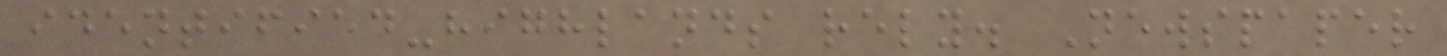identified-highlands rely. Newspaper
